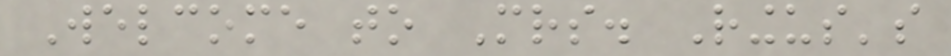Welcome to Mrs. Ringus's
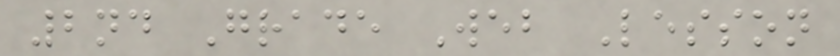2nd Grade Web Lesson
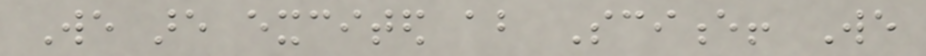We are excited about Science! We
